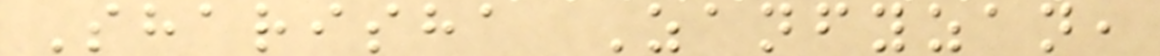Sharisha Zanfyzan,
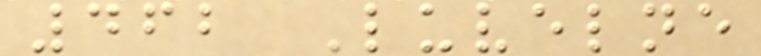462 Luvelne
